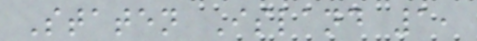Staten Island 1,
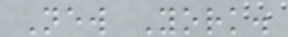New York.
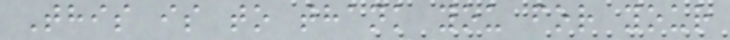This is to thank you for your
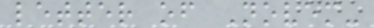letter of Novem-
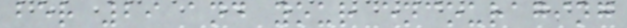ber 29 and your encouraging
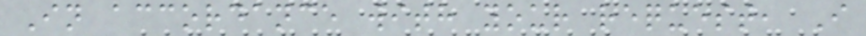In accordance with your request, I
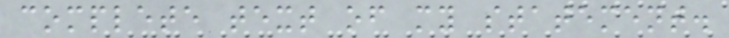complete text of my statement.
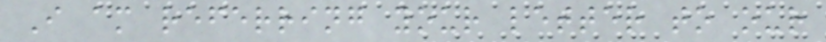I am referring your letter to our
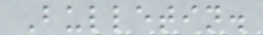Bulletin.
